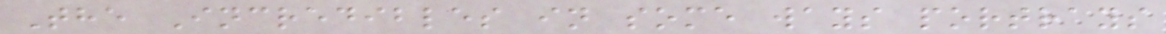The Incredibles in some ways portrays
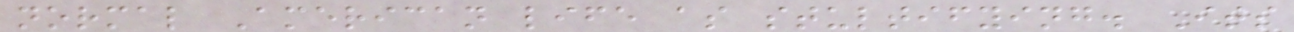normal American life as stultifying. Its
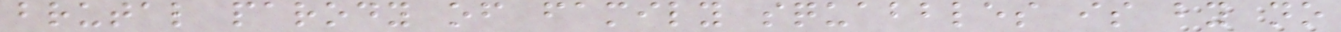brutal parody of family squabbles is by no
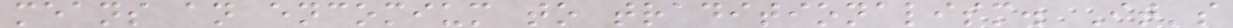means an encomium to traditionalism. It's
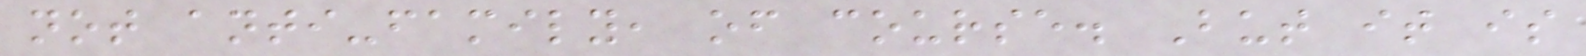not anti-family, of course. But it is
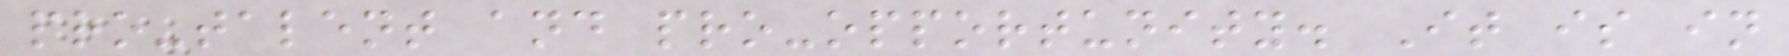pro-talent and pro-opportunity. It is in
